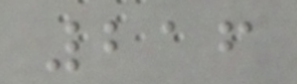216
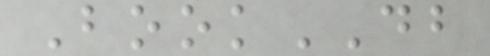BookDB
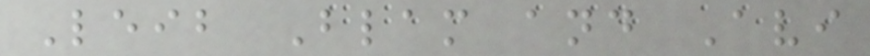Leib Blam and Avi
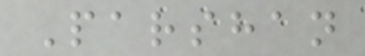Parshan
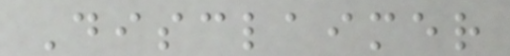Disclaimer
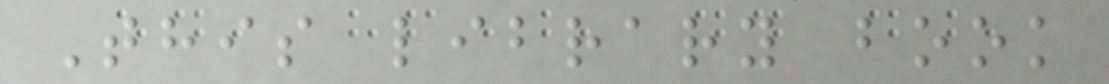This library book
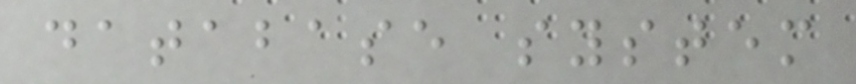database system
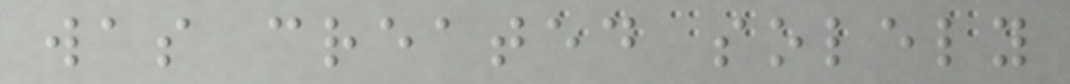was created solely
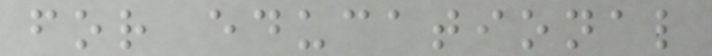for educational
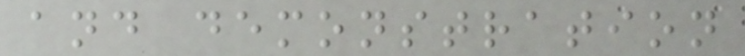and demonstration
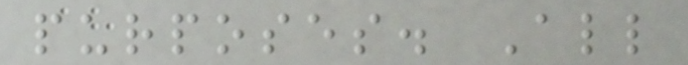purposes. All
